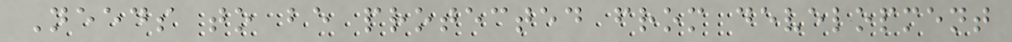Needs to be protected from development
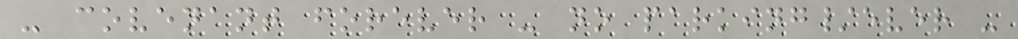- covenant forever - no parking/ever -
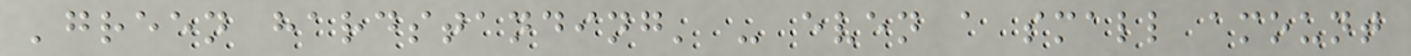'green hardstanding' - even a small amount
